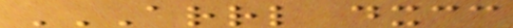ARRL DXCC
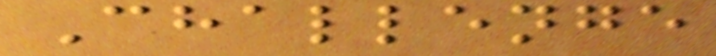Challenge
